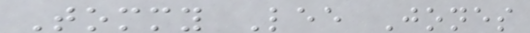Tommy Lee Jones
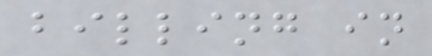billing in
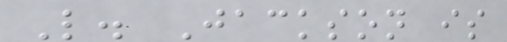L. Jackson is
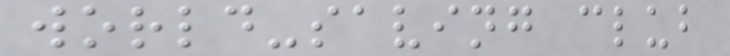world-saving club
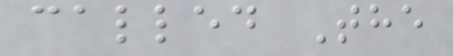called The
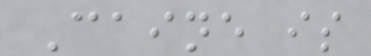Caine is
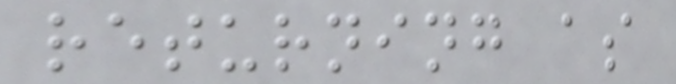returning as
